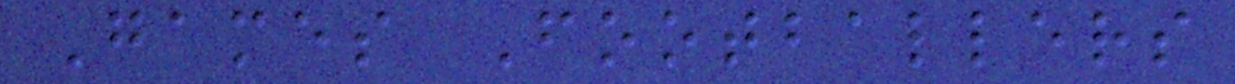Games Footballers
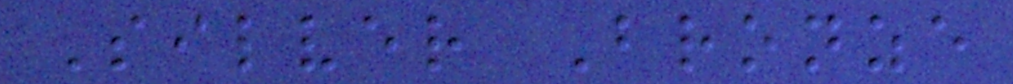Silver Bronze
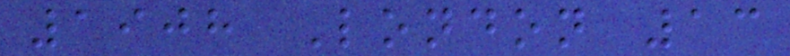1908 London 13
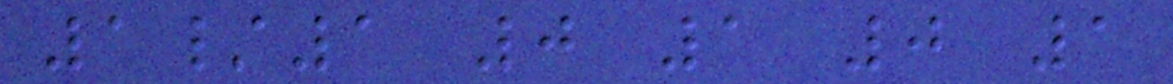1/1 0 1 0 1
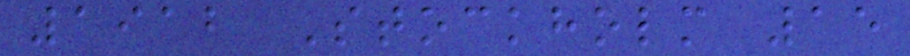1912 Stockholm 15
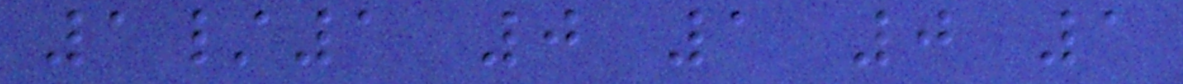1/1 0 1 0 1
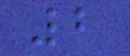2
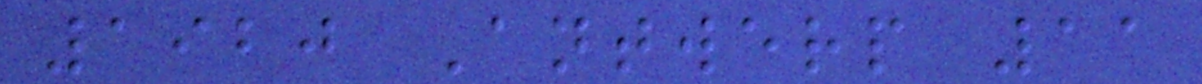1920 Antwerp 11
